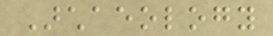Archaeology
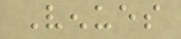Venues
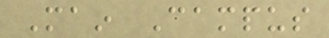Main Campus
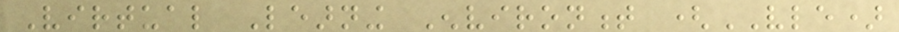Virtual Learning Environment (VLE)
